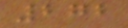272
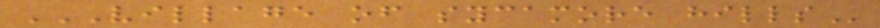VILLAGE OF SYCAMORE HILLS
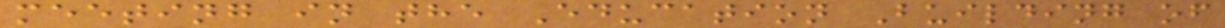meeting in the Education Building of
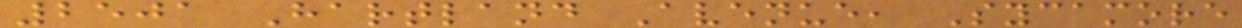2501 Hartland Avenue, Sycamore
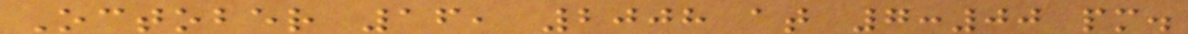October 16, 2008 at 7:00 pm.
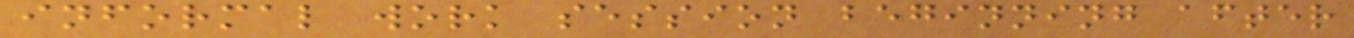informal work session beginning after
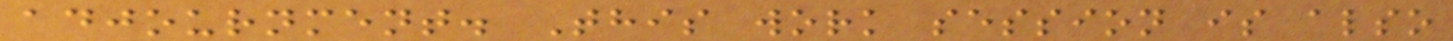adjournment. This work session is also
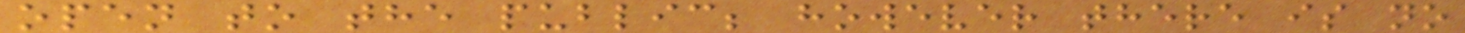open to the public; however there is no
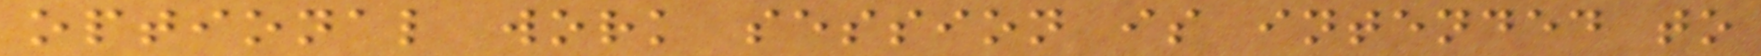optional work session is intended to
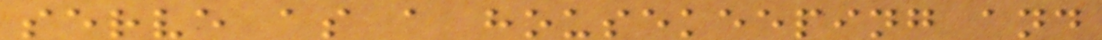serve as a housekeeping and
